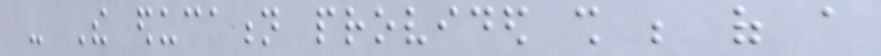- The education provided shall be of a
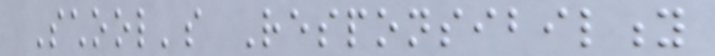School's Responsibility
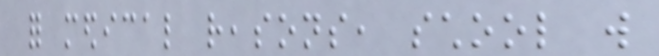for medical reasons, school will
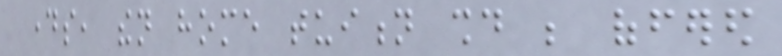days, then home tuition should be offered
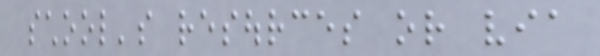school's resources or via
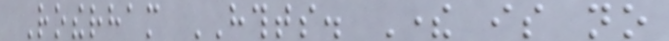Rotherham HTHTS. There is no
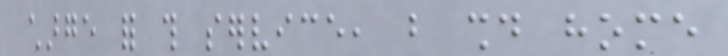charge for this service, but should home
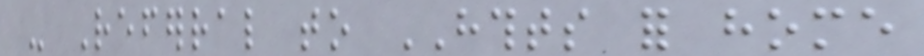- Referral to HTHTS for home
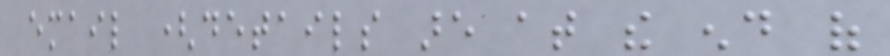email (details are at the end of
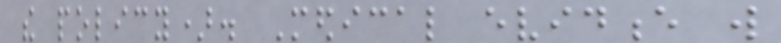the policy). Medical evidence will
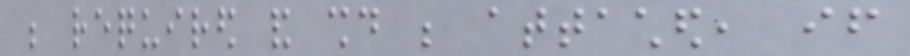be required and should be attached, if
